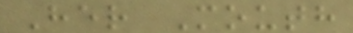Her Mouth
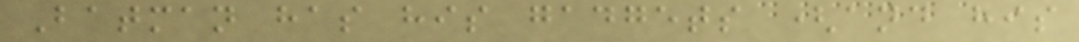Batman has his gadgets (and his
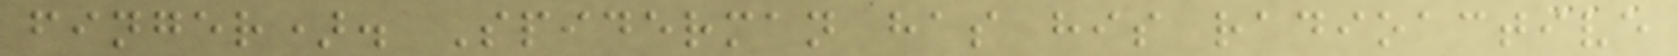finger). Spiderman has his radioactive
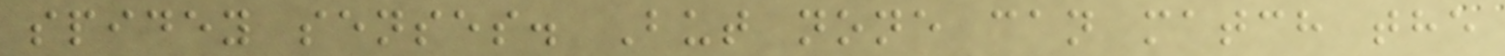spidey senses. But none can match the
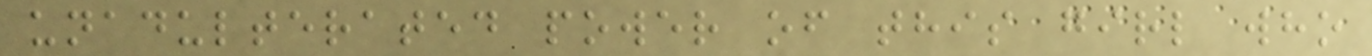unadulterated power of this girl who
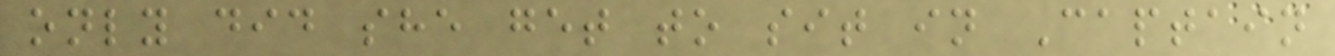only did she get to sit in Captain
